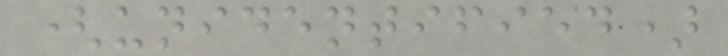(unidentified)
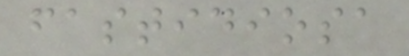fastidiosa
